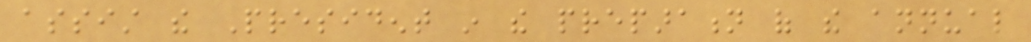assist the President in the preparation of the annual
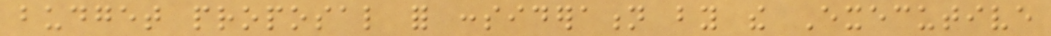budget proposal for consideration by the Executive
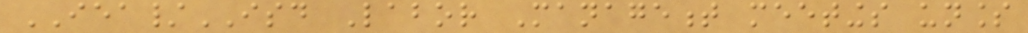IEA/ISD Labor Management meetings unless
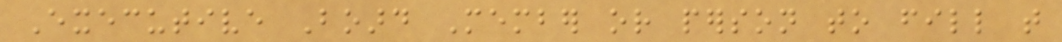Executive Board Member or person to fill that
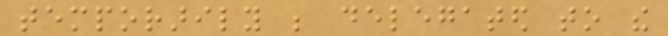temporarily be delegated to the
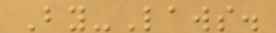By-Laws.
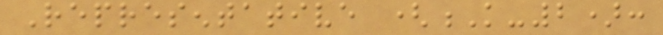Representative (K-2):
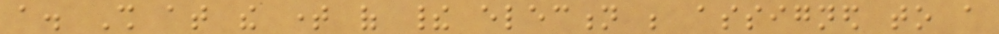a. Shall at the time of their election be assigned to a
